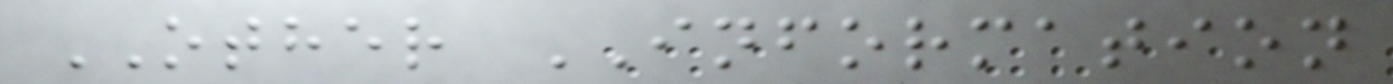OTHER INFORMATION
